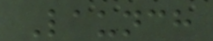Launch
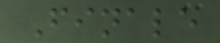Finale
